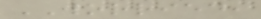WORRIED,
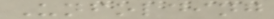Unfolding
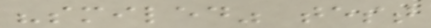"smiled" test
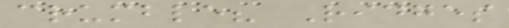crumble? Ridges
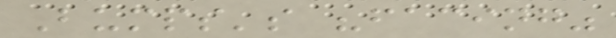Bumps's "facing"
